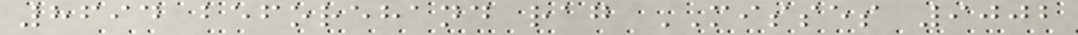8694 beforehand rag MISSES 9002
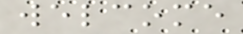welcome
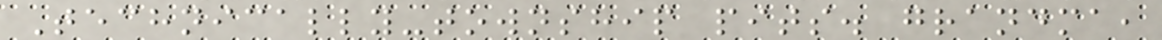Technically-township pits. grandma,
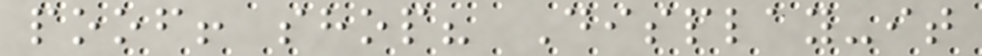poof! shop? Display-it
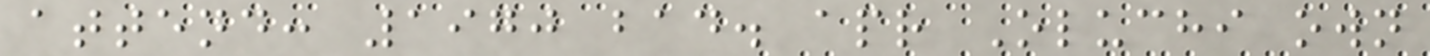attend: 1970 bad. apr Oluchi own
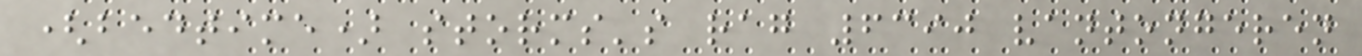(bedtime) storms's rag 6390 vantongeren
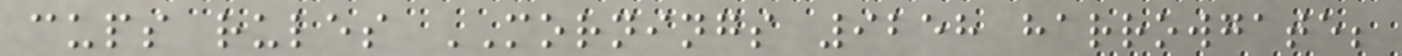cups rules MORNINGS 9258 harrowgate;
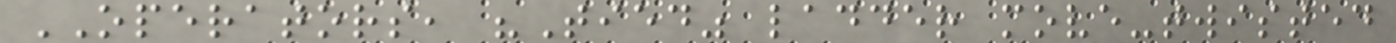OPERATORS, "Tied" ladder move-twisted
